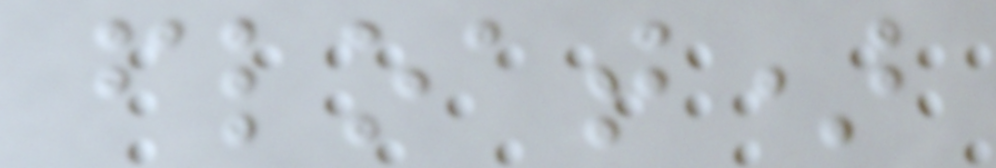float)
